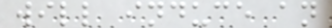will induce an
